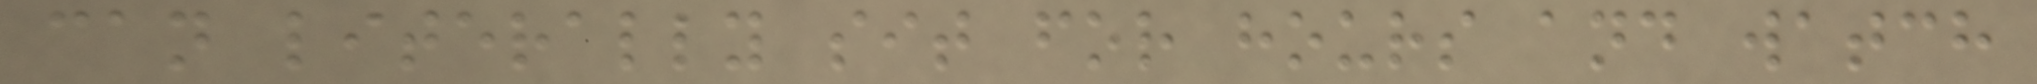can literally sit for hours and watch
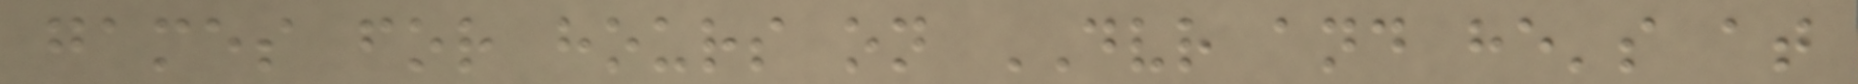games for hours on DVR and he's at
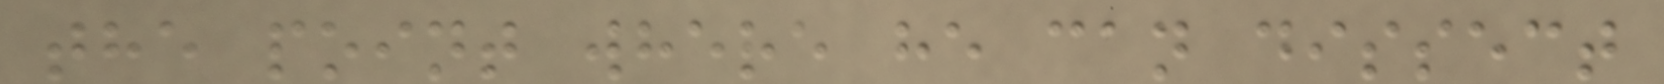the point where he can dissect
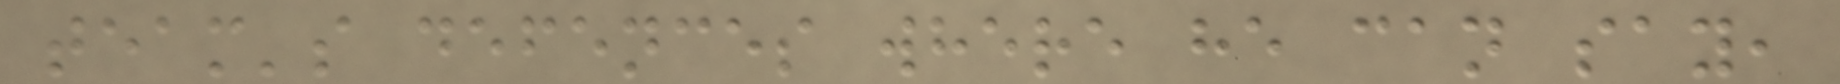team's defences where he can say,
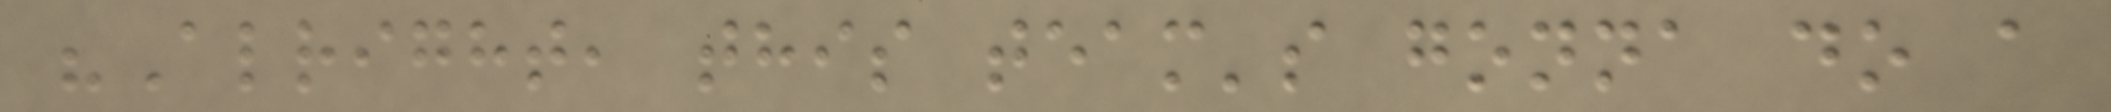"Alright, this team's gonna do a
